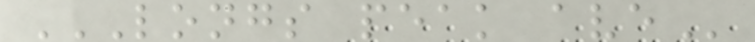LONGS PEAK AVE
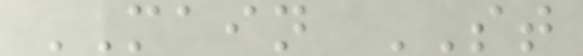MAIN ST
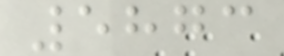5873
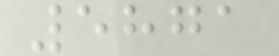5871
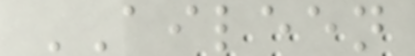AILEEN
